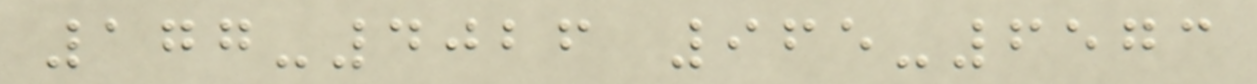177-4026 965-6573
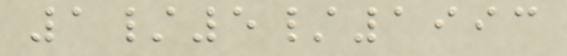1/5/1993
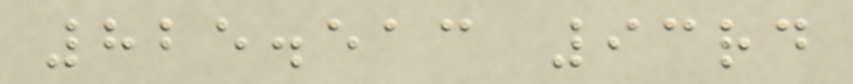825.513 93rd
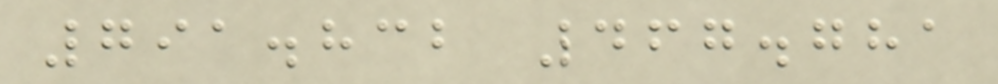791.832 467.781
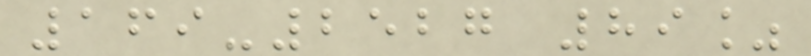169-2527 89%
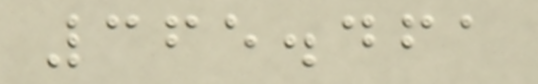365.461
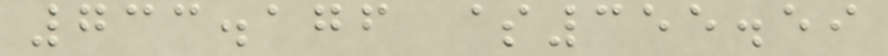733.176 $355.59
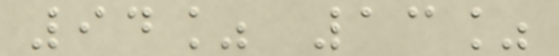94% 13%
